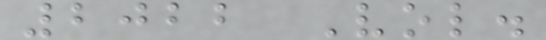2022 Vol.
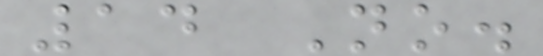14 No.
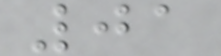01
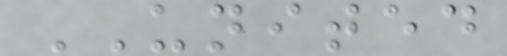UNITED
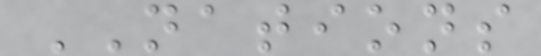NATIONS
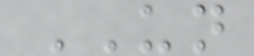UN
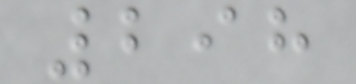298
